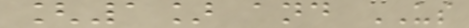[1] and US
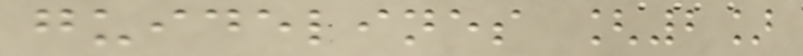guidelines [2]
